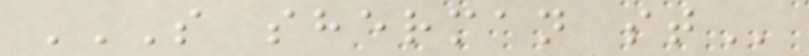S SHERMAN ST
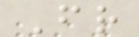Fr
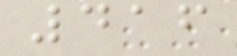416
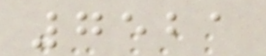7521
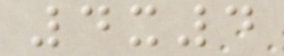4x4
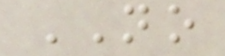NO
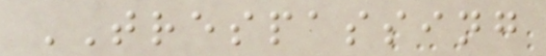TRESPASSING
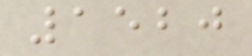1520
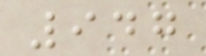947
